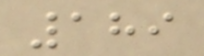189
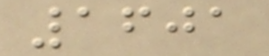1601
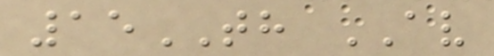15TH AV
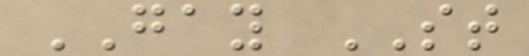GAY ST
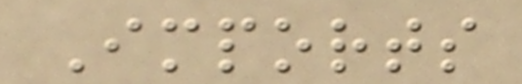Imports
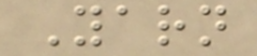Yarn
